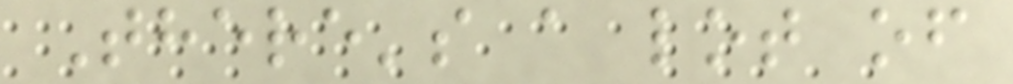There's a lot of
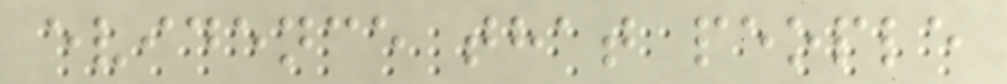evidence that people
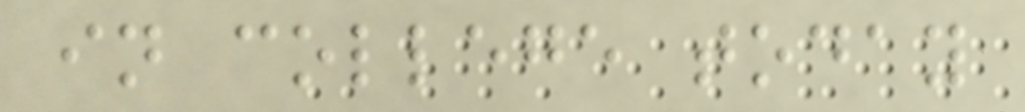in college today
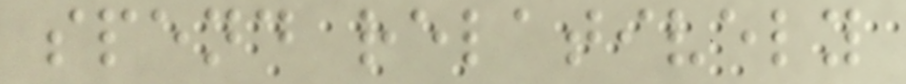spend relatively
